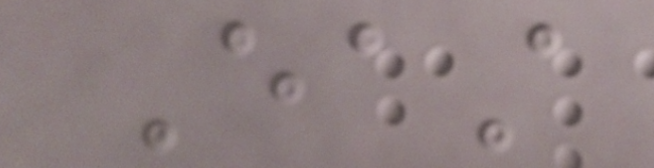East
